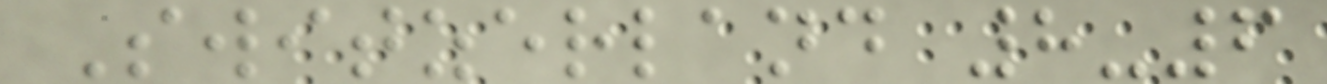Switzerland 8-6
